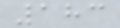183
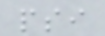psi
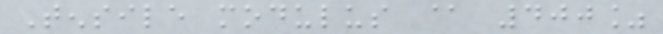Tensile modulus @ 400%
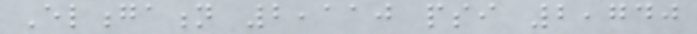Elongation 2,110 psi 2,740
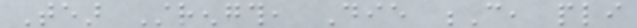Tear Strength, Die C, pli
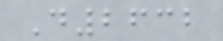D2632
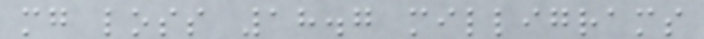mg loss 18.7 milligrams
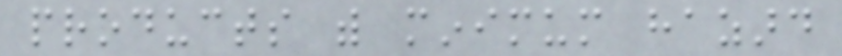products with minimum hazard
